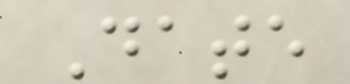Date
